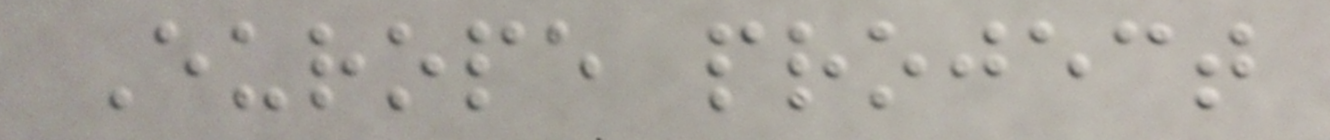Europe project
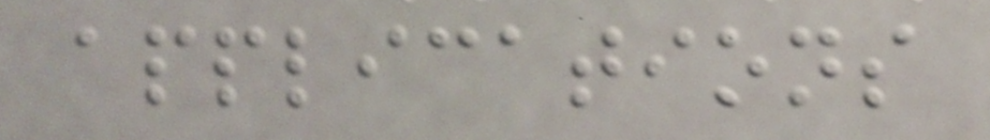applications
